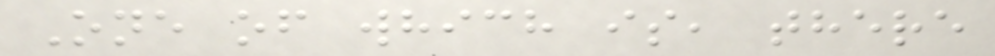One of which is, there
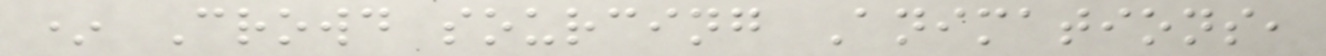* Crowd sourcing Animations,
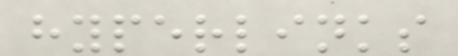hyperlinks
